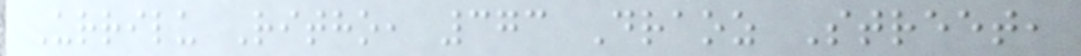Urrilu Ritho, 373 Draoz Street,
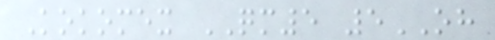Kokomex QM5 5OH
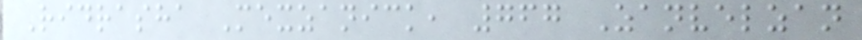Ridrasha Mexzanick, 767 Zanvelzan
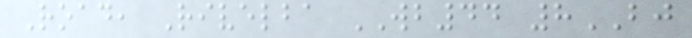Road, Rivelba WB44 8BJ
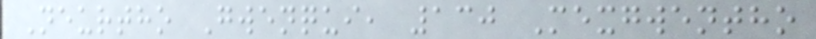Neurtho Gwenqui, 130 Mexgwentho
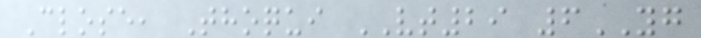Close, Thoqui VT29 6YG
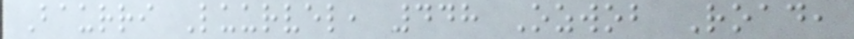Baurri Luurvel, 448 Ozwob Road,
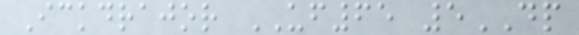Ickdrajor UF65 5DP
